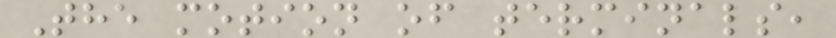The motion of terminals,
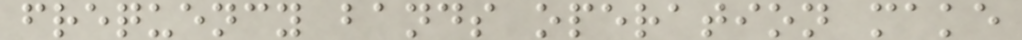frequency bands operation make
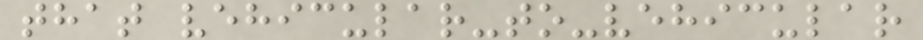that vehicular-to-vehicular
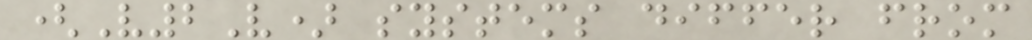(V2V) systems differ from
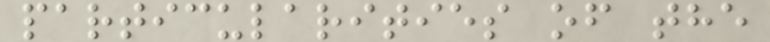particularities of the
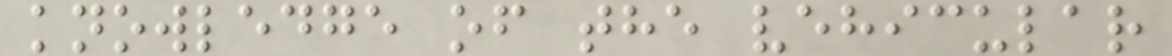knowledge of the vehicular
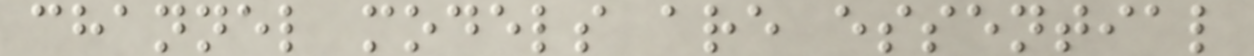channel models are essential
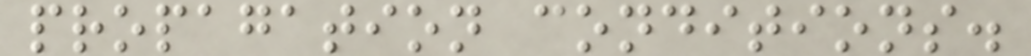propagation conditions.
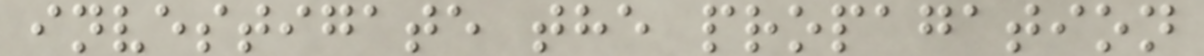investigate the propagation
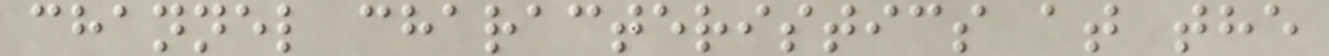channel characteristics at the
